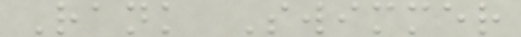Rank Swimmer
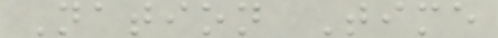Nation Time
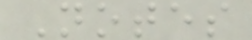Notes
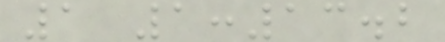1 1:13.2
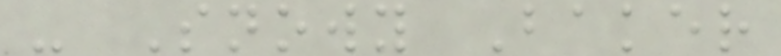- Snowy Baker
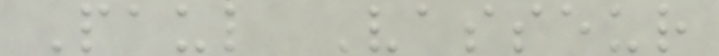Paul Vasseur
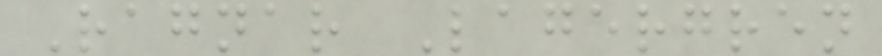Ragnar Lagergren
